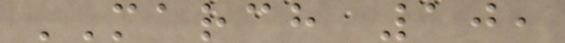MARCH 10,
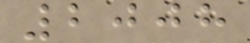2008
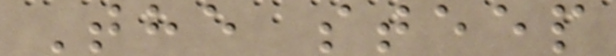The steep
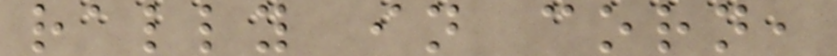rally in corn,
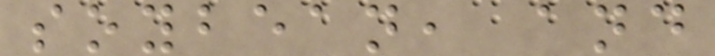soybean, and
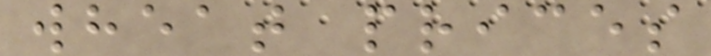wheat prices
